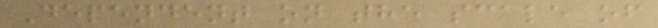Dependent on the scale of
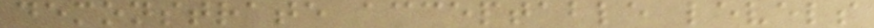demonstrate acceptable levels
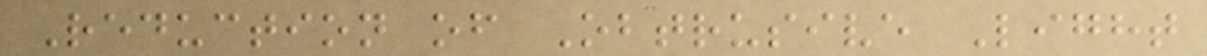Reduction of Obtrusive Light
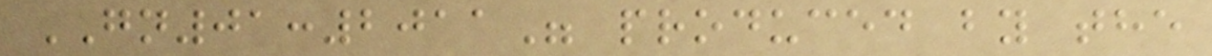GN01:2011" produced by the
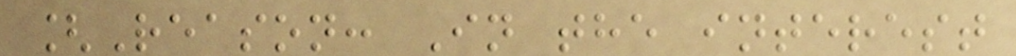[Reason: In the interest
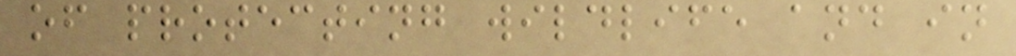of protecting wildlife and in
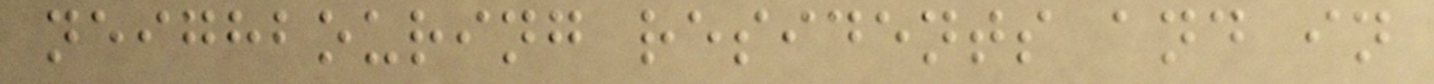neighbouring residents and in
